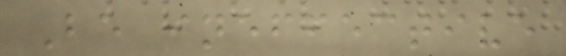Be ineffective
